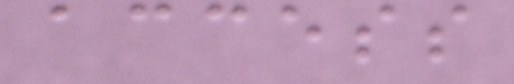access
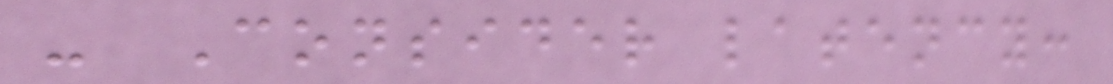- Consider latency:
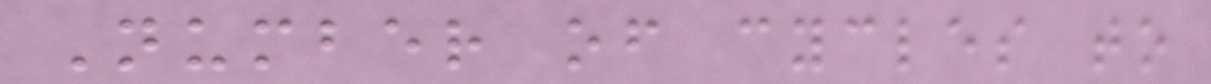Number of cycles to
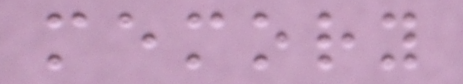memory
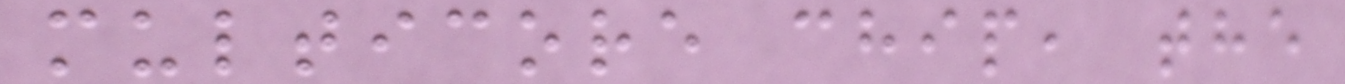multicore chip, the
